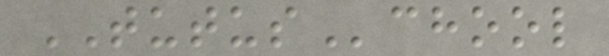TUTUSchool
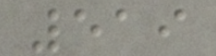519
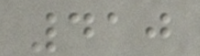410
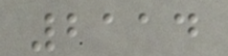2114
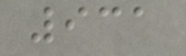931
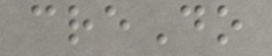creDo
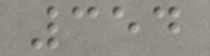354
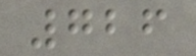726
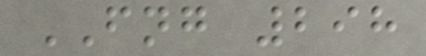FNG 298
